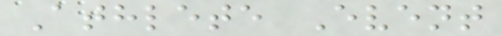Athlete Event
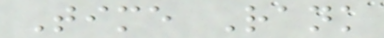Time Rank
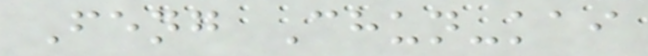Feng Chun-kai
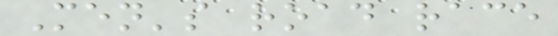Men's road race
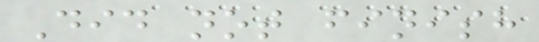Did not finish
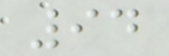94
